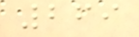269
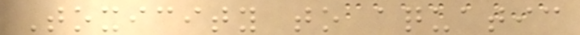Toxicity to aquatic
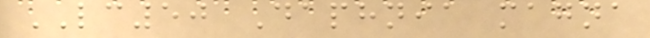LC50 Daphnia magna
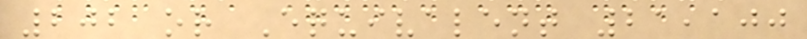202 or Equivalent 21,100
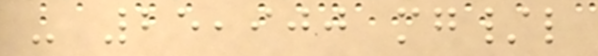- 25,900 mg/l
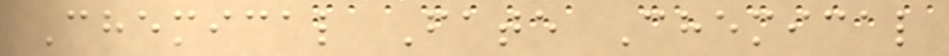Chemical Fate Chemical
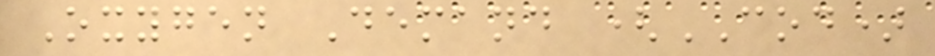Oxygen Demand (COD)
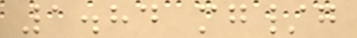1.84 mg/g
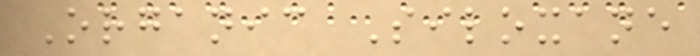Organic Siloxane
